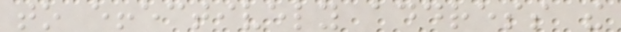to effectively address the
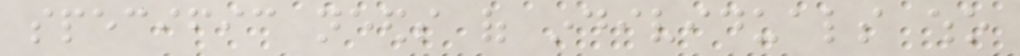specific needs of individuals who
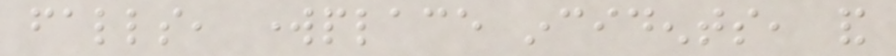falls, workplace incidents, and
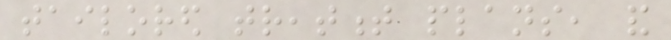tailored treatment plans, and
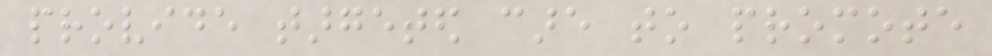provide targeted care to promote
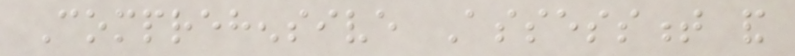Comprehensive Assessment and
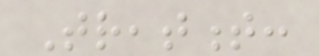Treatment:
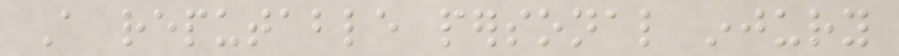A reputable personal injury
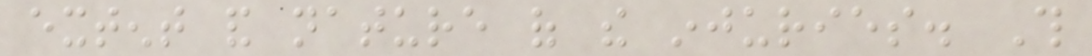extent and nature of the injuries. This
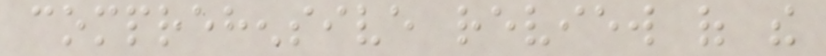comprehensive review of the
